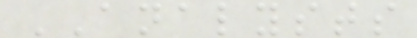ANALYSTS
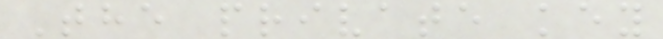The private key
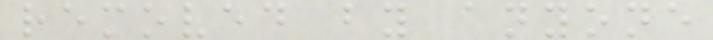removed by anyone
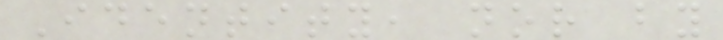Identity, nor by
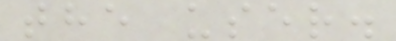the user.
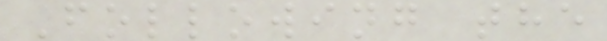Following the
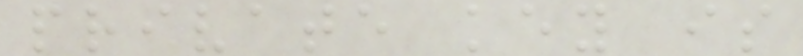private key is
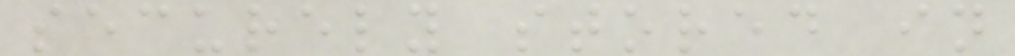securely stored in
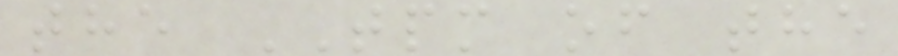the TPM of the
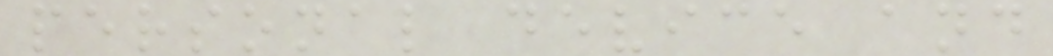personal device and
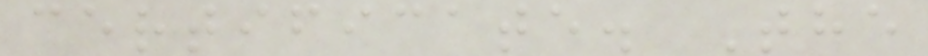certificate. The
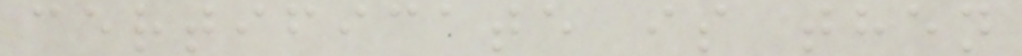certificate is then
